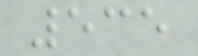535
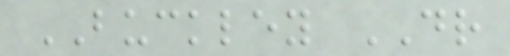BUCKLEY DR
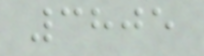3805
